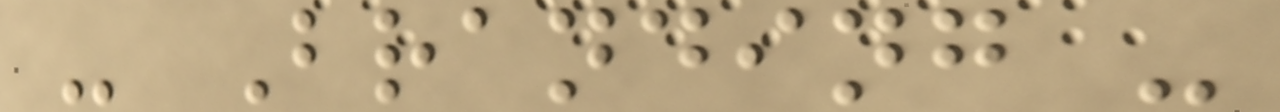- Branding -
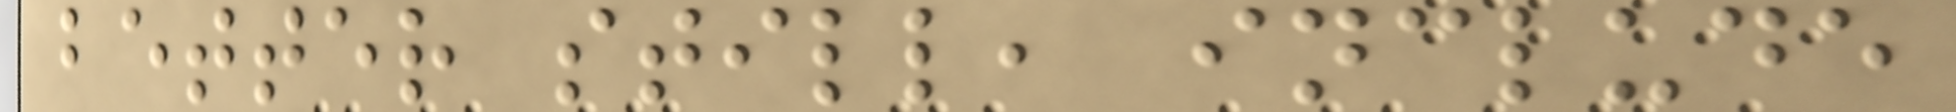better still, include
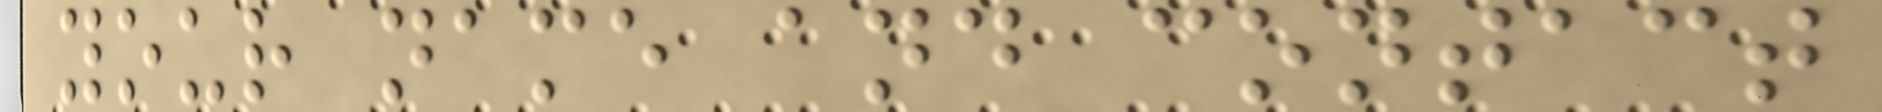your name and contact
